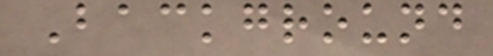Background
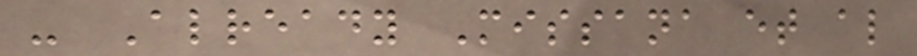- Already Missana et al
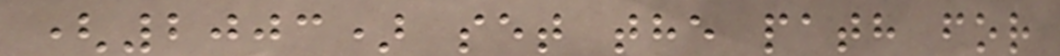(2003) set the path for
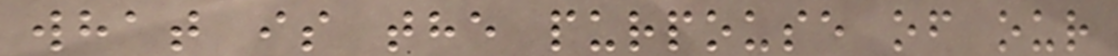what is the purpouse of our
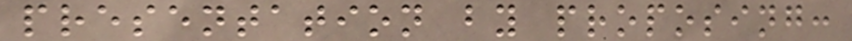presentation by proposing:
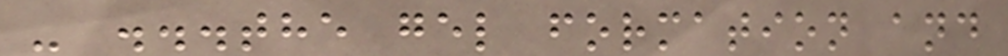- ...the gel formation and
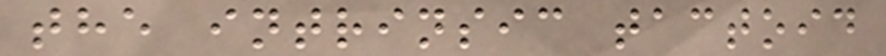the intrinsic tactoid
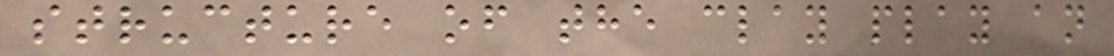structure of the clay play an
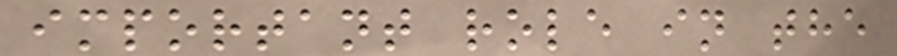important role in the
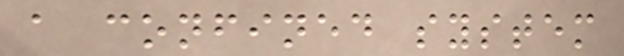a confined system
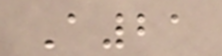A21
